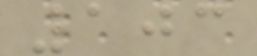103
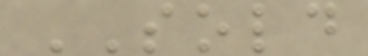SOLD
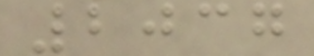2037
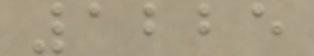1225
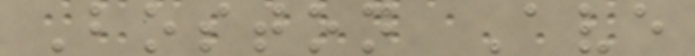Boston Ave
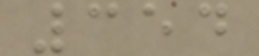354
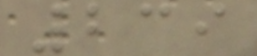239
